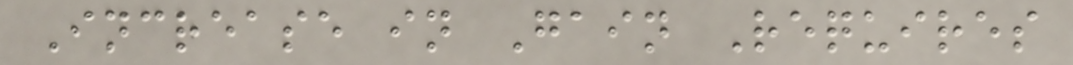Increase in Gain Requires
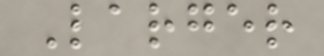Larger
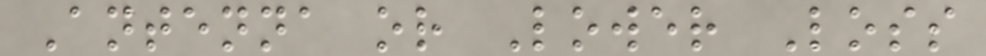Antenna or Lower Loss
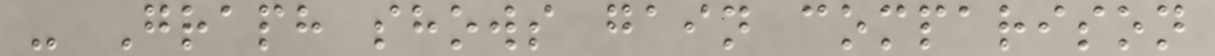- Graph shows gain comparison
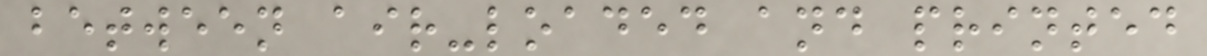between air-loaded and printed
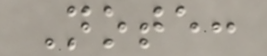Note:
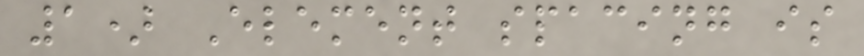1) Element spacing is
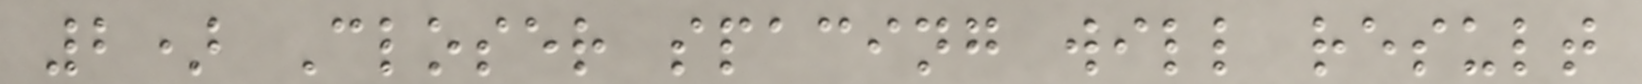2) Closer spacing will result
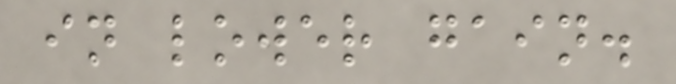in lower gain.
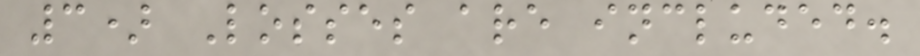3) Losses are included.
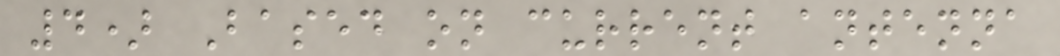4) Based on current antenna
